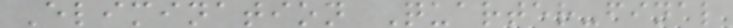Elimination Quarter-final
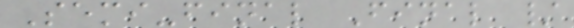Semi-final Final /
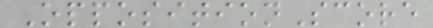OppositionScore
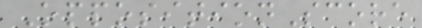OppositionScore
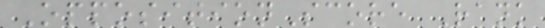OppositionScore Rank
